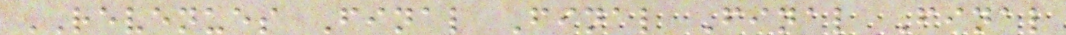REVENUES Final Final Final Final
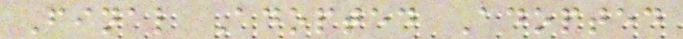Final Adopted Adopted
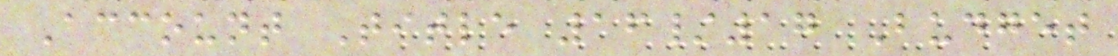Account Title 16/17 Budget
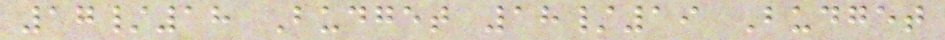17/18 Budget 18/19 Budget
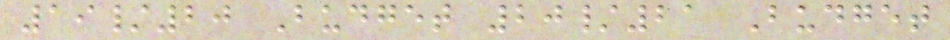19/20 Budget 20/21 Budget
